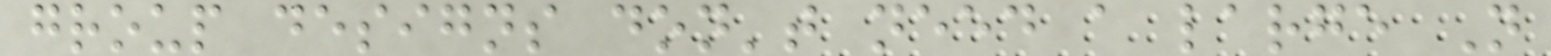group designs don't need a large N
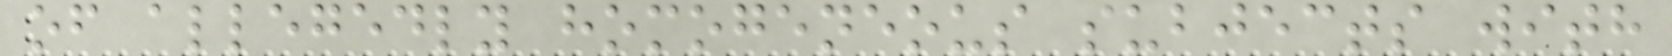of allegedly homogeneous subjects with
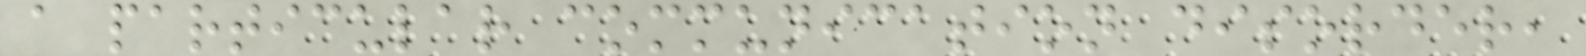a particular communication disorder,
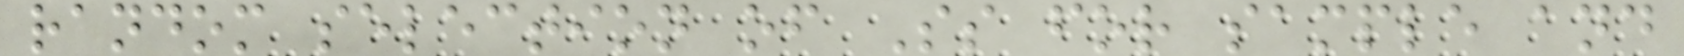random selection of Ss for sample and
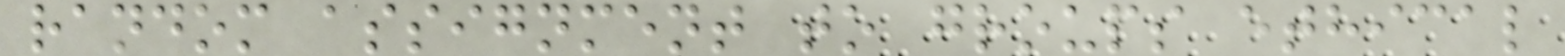random assignment to groups ethical
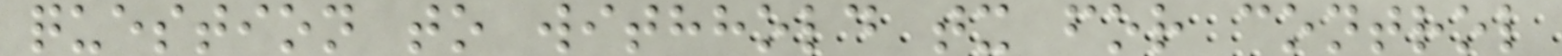question to withhold tx for control
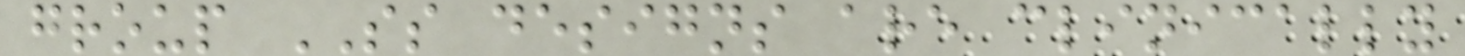group SS designs are clinically
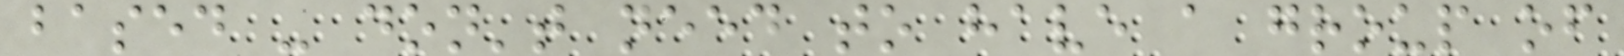based - don't need to have a group of
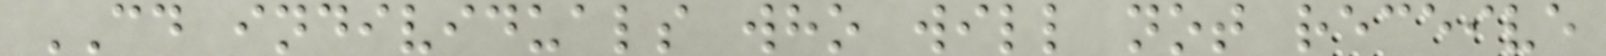CD individuals who will not receive
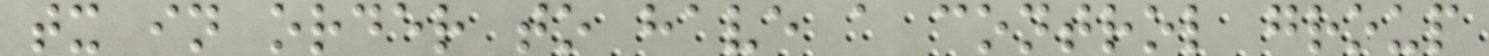tx in order to have a control group
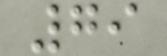79
